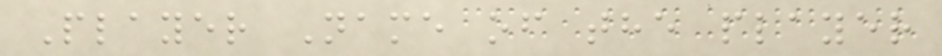Player Name of the player
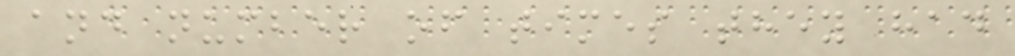and number of times they had
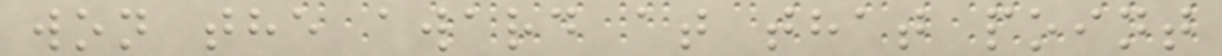won the award at that point
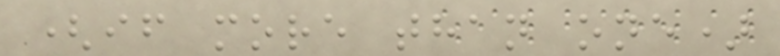(if more than one)
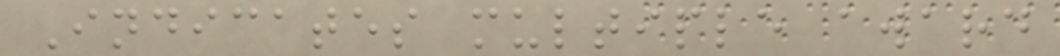Indicates multiple award
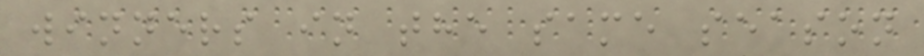winners in the same season
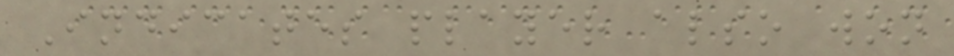Indicates player also won
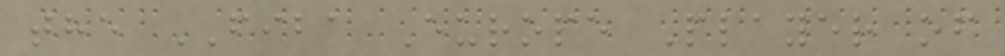the FIBA Europe Player of
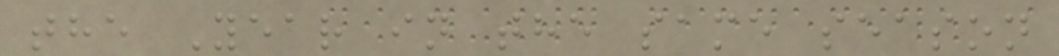the Year in the same season
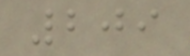209
